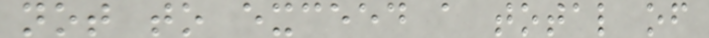not to exceed a total of
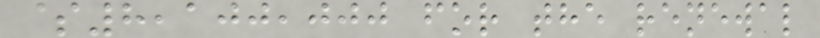$8,100,000 for the renewal
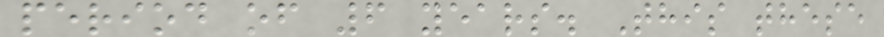period of 6 years. This these
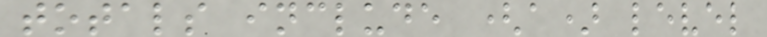totals include (a) level
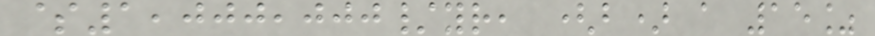$1,000,000/yr, (b) a 15%
